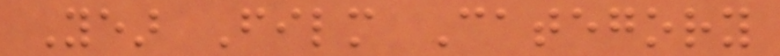Year Film Category
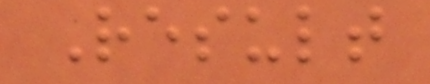Result
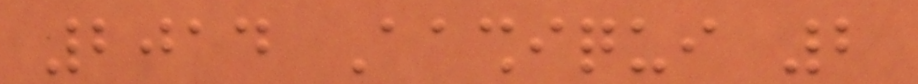2014 Aashiqui 2
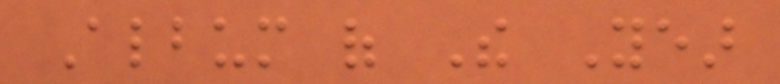Album of The Year
